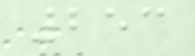253
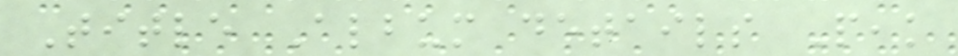Title Album details Peak
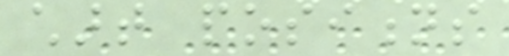chart positions
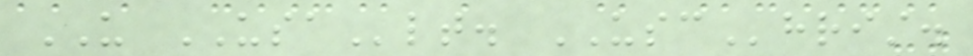US USAlt. USChrist.
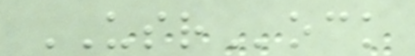USRock
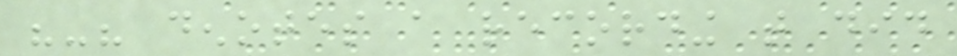"-" denotes a recording that did
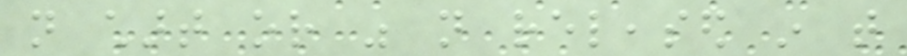not chart or was not released in that
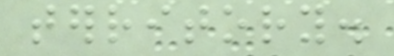territory.
